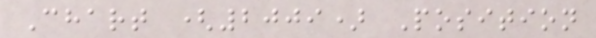Chart (2009) Position
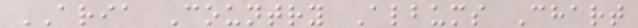ARIA Country Albums Chart
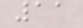11
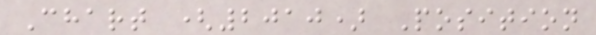Chart (2010) Position
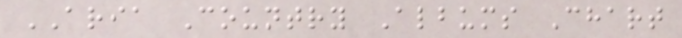ARIA Country Albums Chart
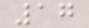17
